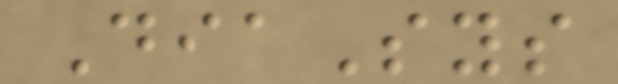DiaSys
